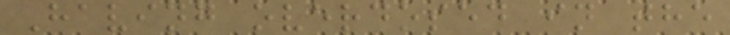Having overdosed in the
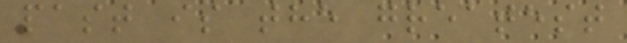past is the greatest
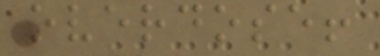overdose!
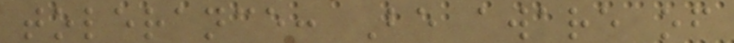tolerance: Be aware of
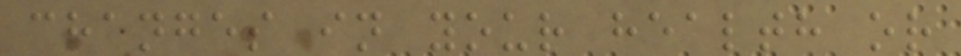changes in your health or
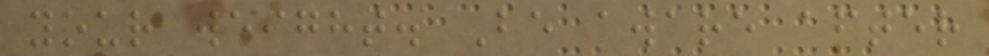your weight. Be aware after
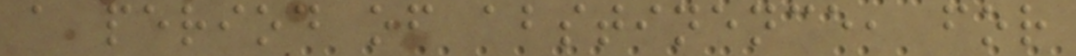a period of abstinence, for
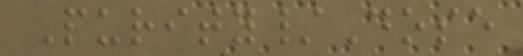Purity/Dose
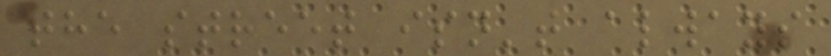the street isn't always
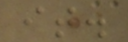it.
